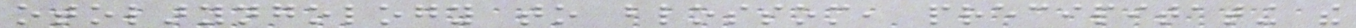otolaryngology to blossom, precipitating the
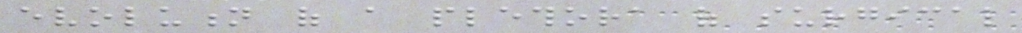evolution of a plethora of surgical
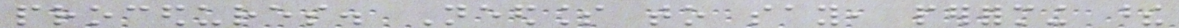procedures. Needless to say, performing these
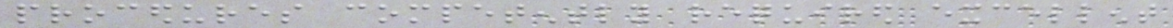procedures competently required excellent
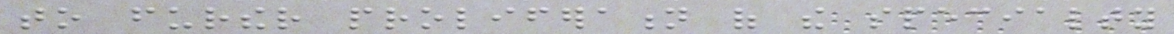to further proliferation of the specialty
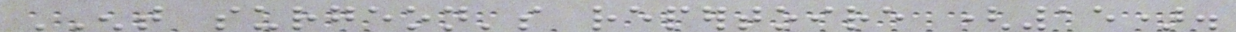ENT surgeon's repertoire (15).
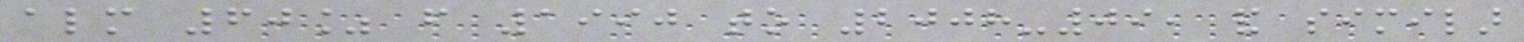almost 60% from 1990 to 2008-09, and similar
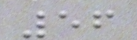56
